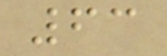63
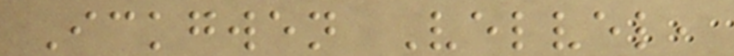Ickgwen Velvel,
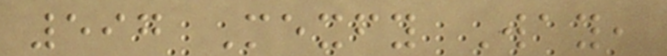597 Mexfy Way,
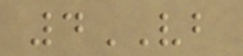4VB
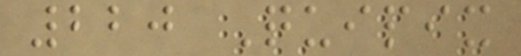220 Quipix
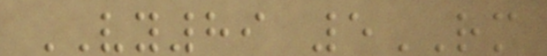VY89 5RM
